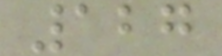127
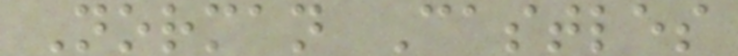Norman Castles
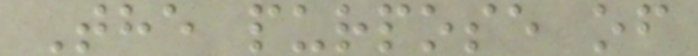The purpose of
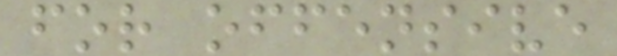for offensive
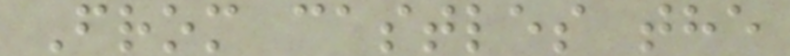From castles the
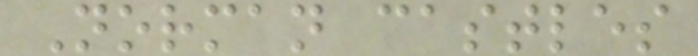Norman castles
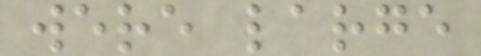were large
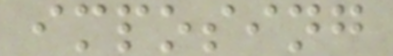imposing
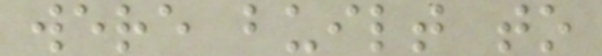were built to
